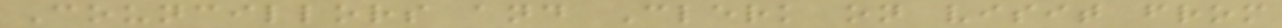Councillors and Clerk on visit from
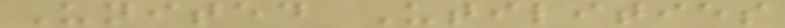United Utilities
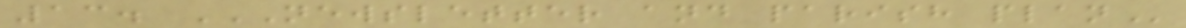13. NEWSLETTER AND PARISH PLAN
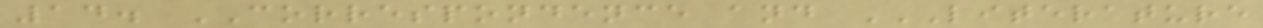14. CORRESPONDENCE and LITERATURE
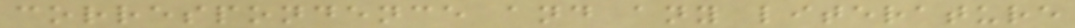correspondence and any literature
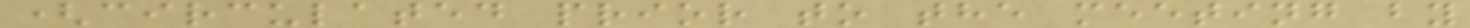(circulated prior to the meeting by
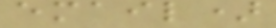email)
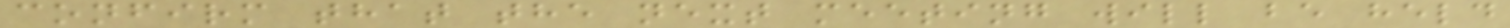confirm that the next meeting will be held
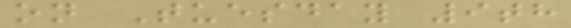on Tuesday 9th
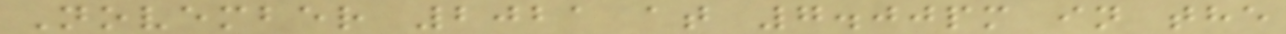November 2021 at 7.00pm in the
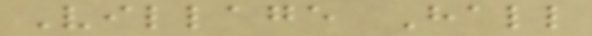Village Hall
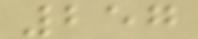257
